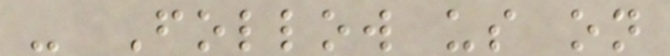- Follow us on
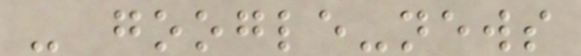- google-news
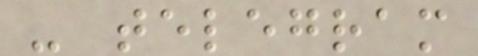- telegram
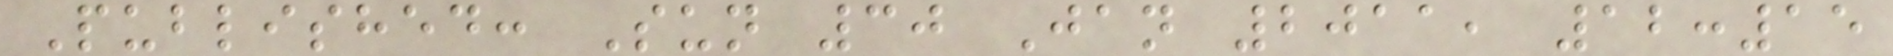Published: Sun 30 Jan 2011, 12:15
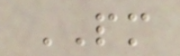PM
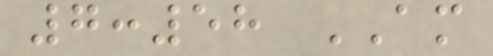7:58 AM
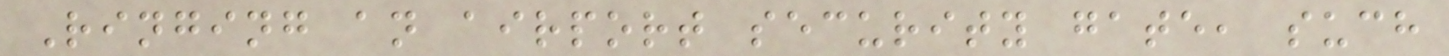Ringing an airport security gate, such
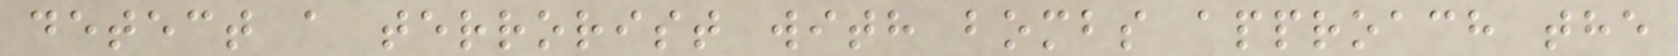detect a terrorist with bombs approach the
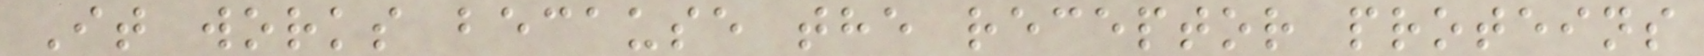It works because the receptor proteins
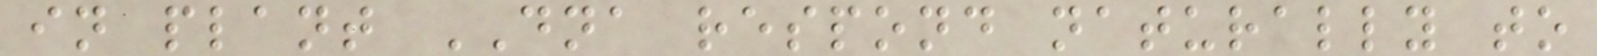in plant DNA respond naturally to
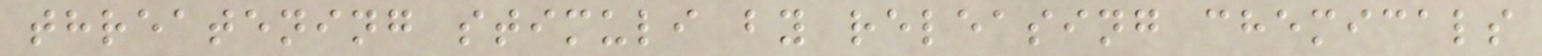threatening stimuli by releasing chemicals
